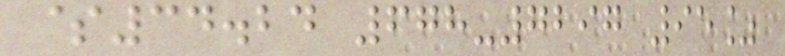$34.24 678-7297 95%
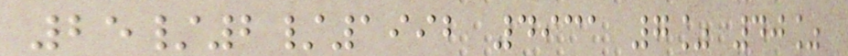25/2/1992 4931 7% 40%
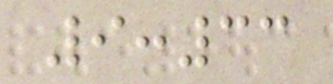9:33
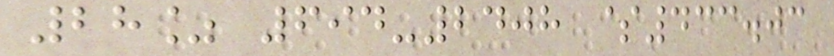28% 694-2408 $433.03
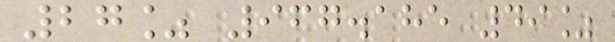27% 967.185 49%
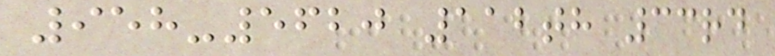958-5620 112th 33rd
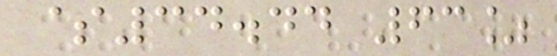$34.44 63%
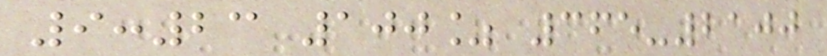9:23 100% 365-2100
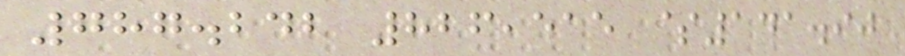787.242 826,515 $141.90
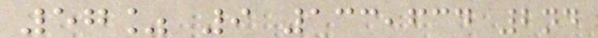57% 9 133,634 2nd
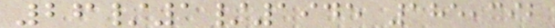26/1/1945 185,392
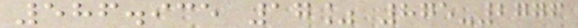586.935 17% 875-2776
